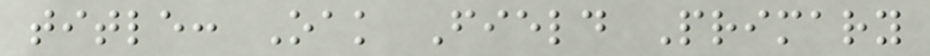title: Oak Field Primary
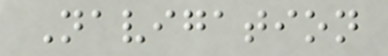Navigation
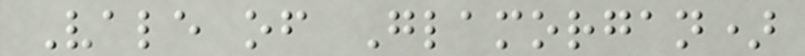Vale of Glamorgan)
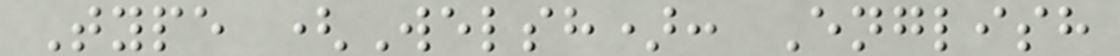Type (Welsh): English
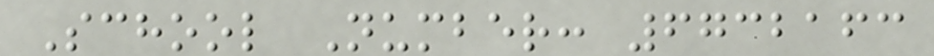School Number: 6732163
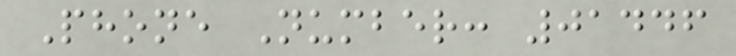Phone Number: 01446
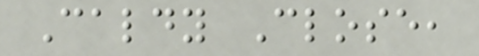Caldy Close,
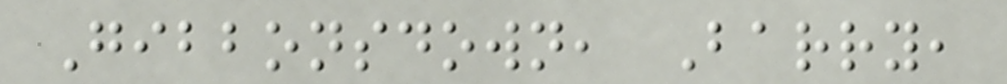Gibbonsdown, Barry,
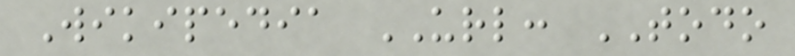Wikipedia URL: TODO
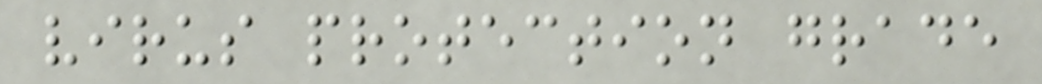virus protection grade
